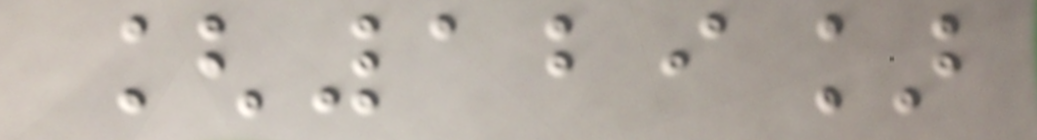[129]
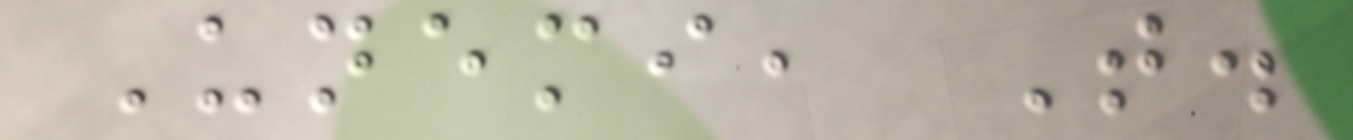Unemi, T.
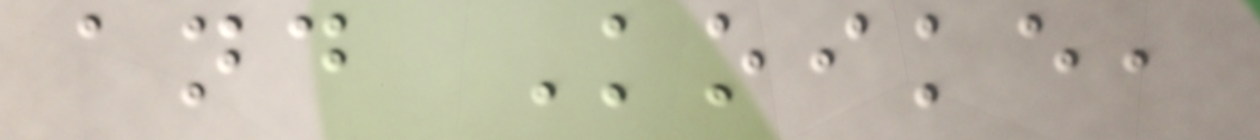and Koike,
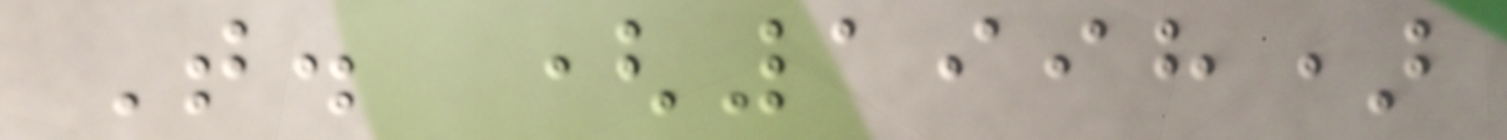T. (1998)
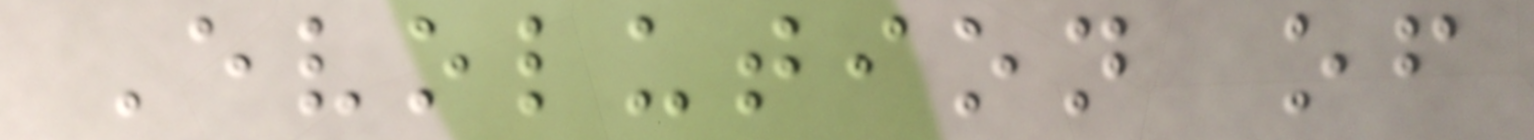Evolution of
